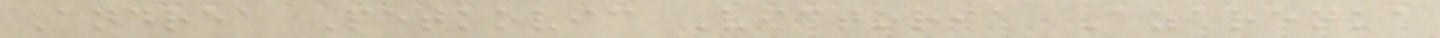Andrea Petkovic Victoria Azarenka
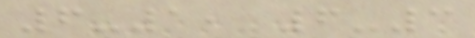6-1, 6-3
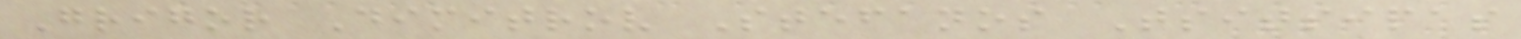Grigor Dimitrov Stefanos Tsitsipas
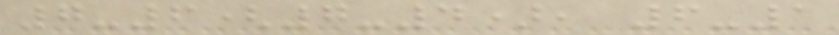7-6(7-4), 6-1
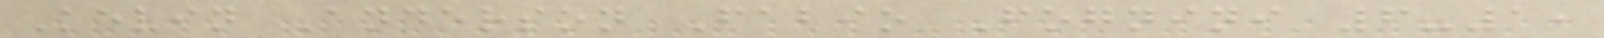Kevin Anderson Fabio Fognini 6-1,
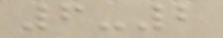6-2
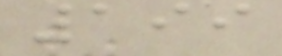199
